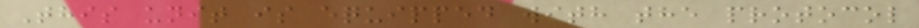This unit is equipped with the protocol
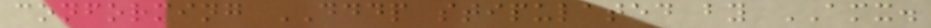conforming DDDP stipulated by AMX.
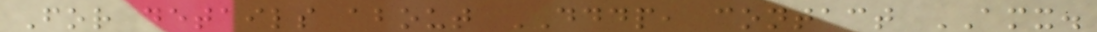For details about DDDP, contact AMX.
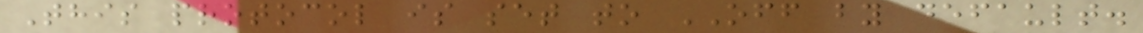This protocol is set to OFF by default.
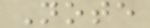Note
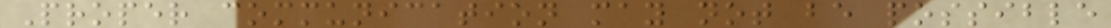Proper communication may not be possible
